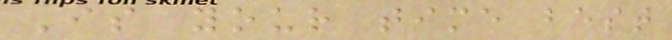Is your time best
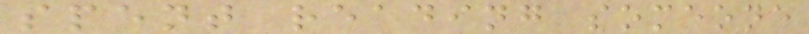spent reading someone
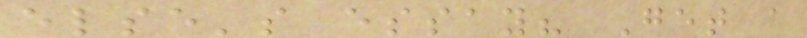else's essay? Get a
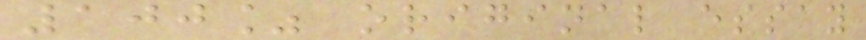100% original essay
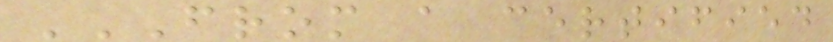FROM A CERTIFIED
